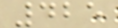425
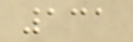131
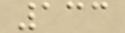133
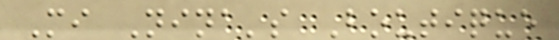Mi Nina's Boutique
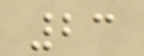23
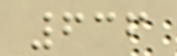636
